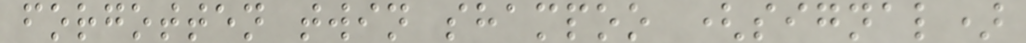forgotten twin shampoo (signal)
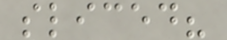sliced?
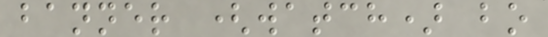banner (watch) bo
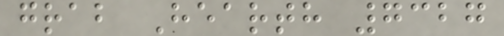grab Hearth 7327
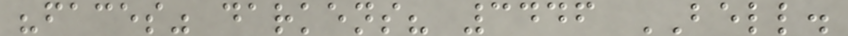"faces" darkens? 3446 BELL.
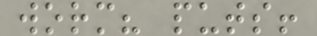worm? puts!
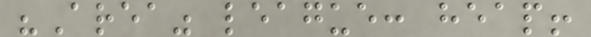"Area" league: heap!
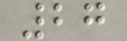27
